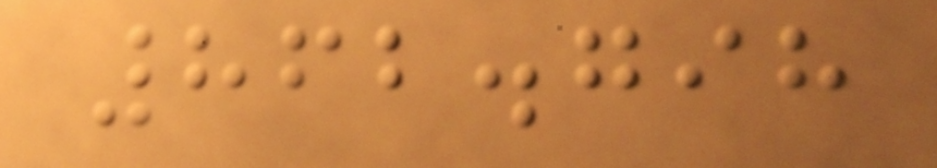862.798
